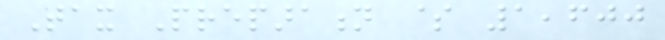Tax Preparation $ 1,600
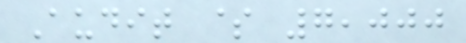Audit $ 7,000
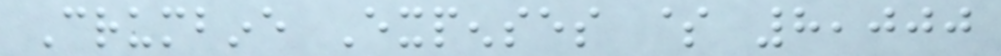Crumbine Expenses $ 8,000
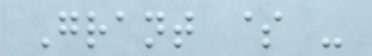Grant $ -
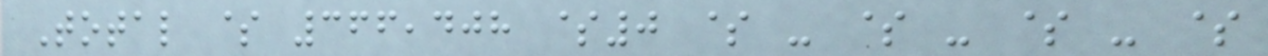Total $ 366,408 $0 $ - $ - $ - $
